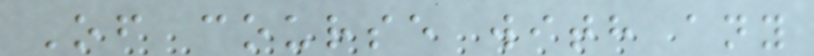Of course with any
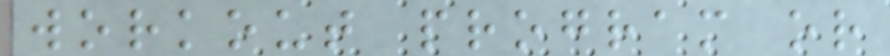workout program or
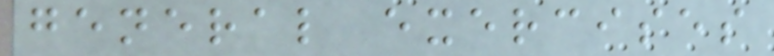general exercises
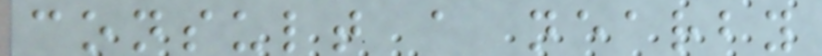consult a nearby
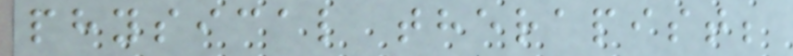physical therapist;
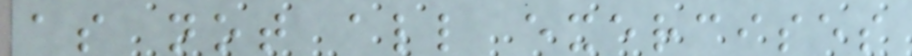as not all exercises
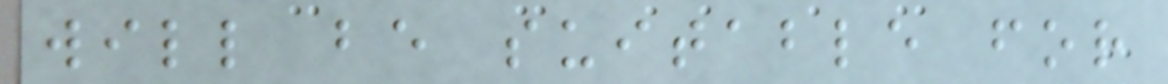will be suitable for
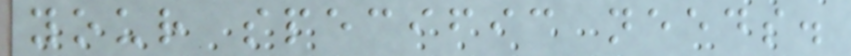your specific needs.
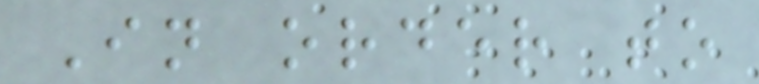In order to
